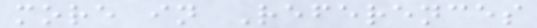more in References
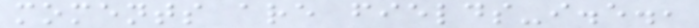moments are fields-i.e.,
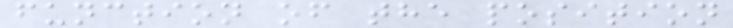function of the position
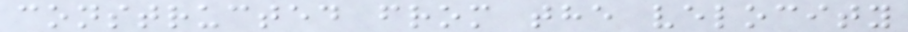constructed from the velocity
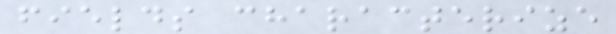fields characterize
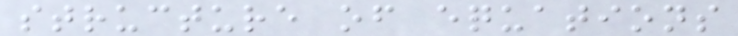structure of equations
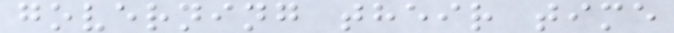governing their time
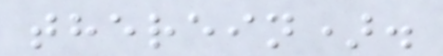therein).
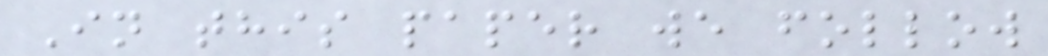In this paper we follow
